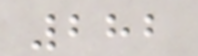282
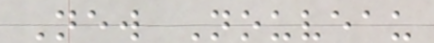New Nouveau
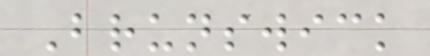Brunswick
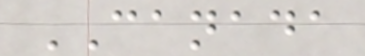CANADA
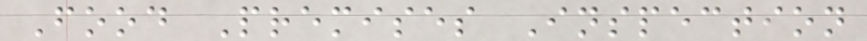Food Premises Inspection
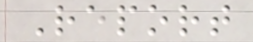Report
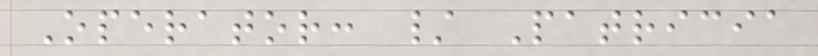Operator: / Patricia
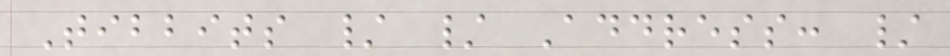Tibbits / / Address: /
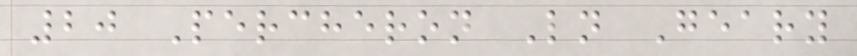20 Percheron Ln Geary
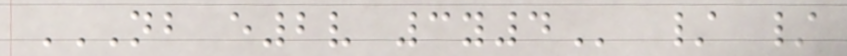NB E2V 3Y4 / /
